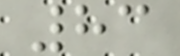83
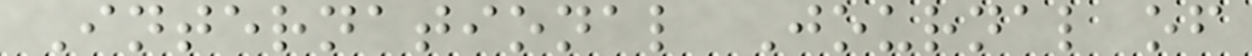International Journal of
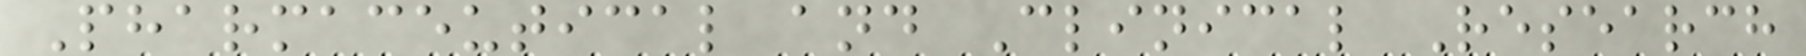Pharmaceutical and Clinical Research
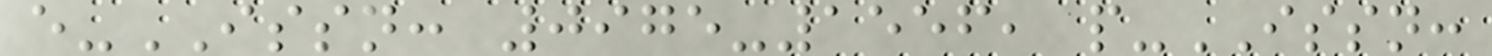e-ISSN: 0975-1556, p-ISSN:
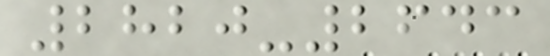2820-2643
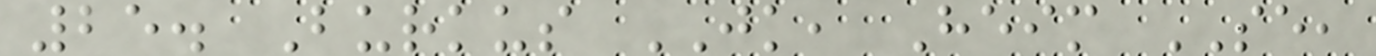25. Burkus JK, Heim SE,
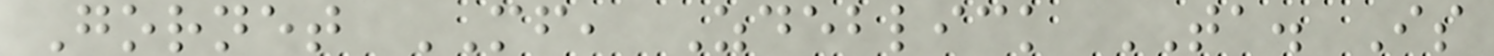Gornet MF, Zdeblick TA. Is
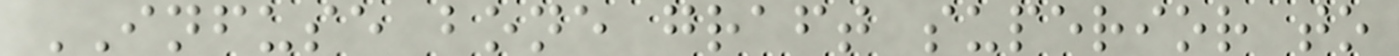INFUSE bone graft superior to
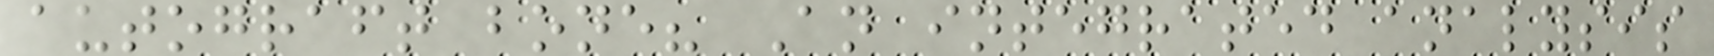autograft bone? An integrated analysis
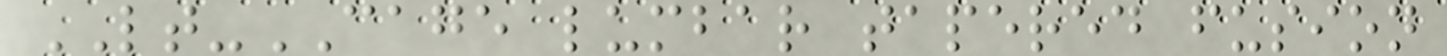LT-CAGE lumbar tapered fusion
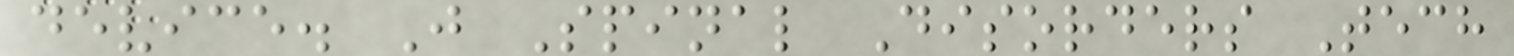device. J Spinal Disorders Tech
